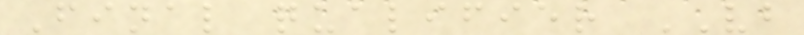Final qualifier VB
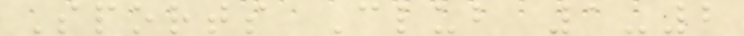Sports Club 1-2
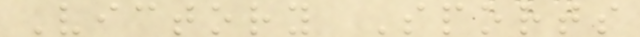Victory Sports
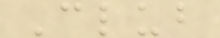Club
